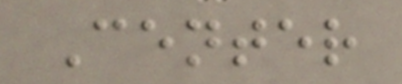Center
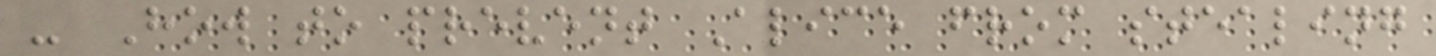- How to prevent Alice from stealing
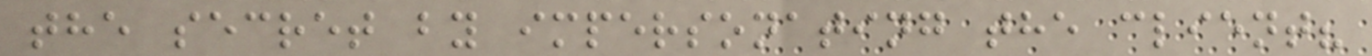the secret by impersonating the client?
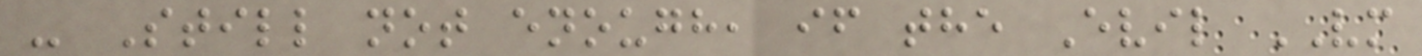- Still not enough, if the Evil VM
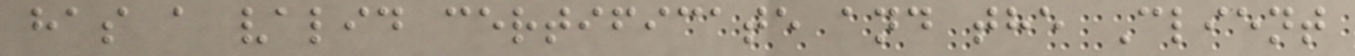has a valid certificate and the Client
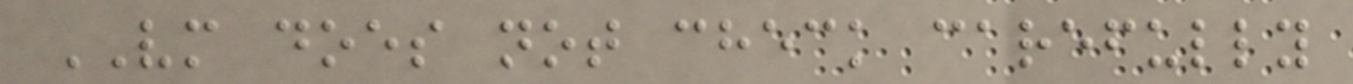VM does not check carefully
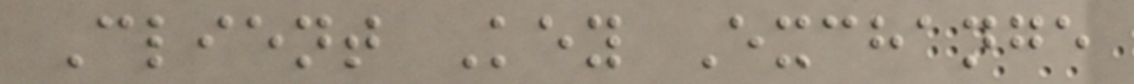Client Key Exchange
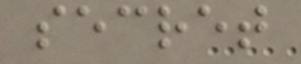secret
